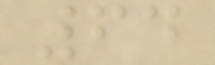64
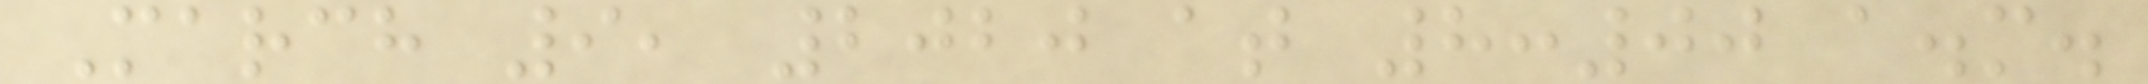March 9, 2020 at 8:00 a.m.
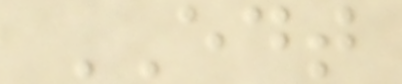EDT
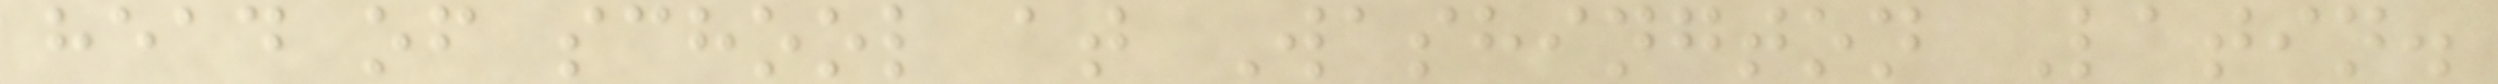head of school at Washington Latin.
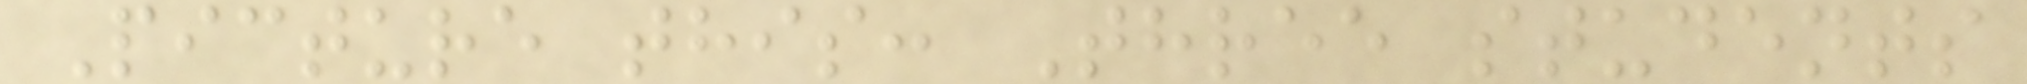Picture this: Three students
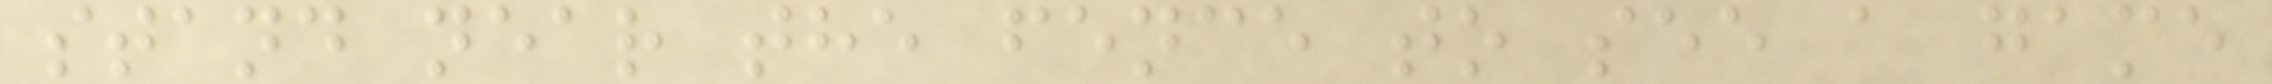stand near the fence to see a game
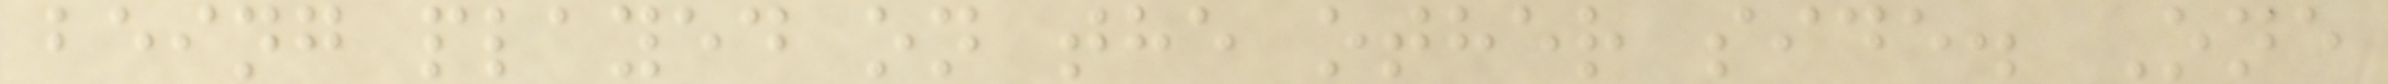being played on the other side. One
